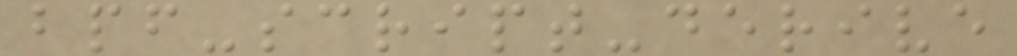bpf-script-derive
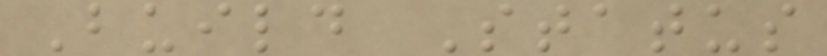Build Status
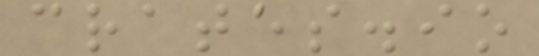crates.io
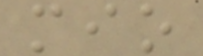mio
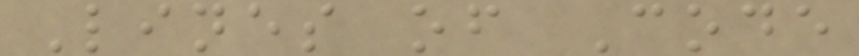Lines of Code
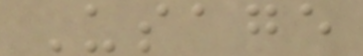Usage
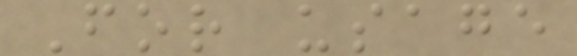For usage
